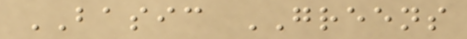BASIC GREENS
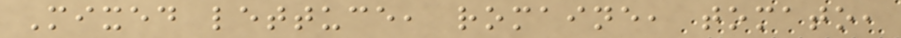Mixed lettuce, romaine, tomato,
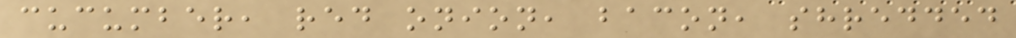cucumber, red onion, bacon, shredded
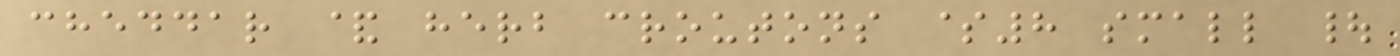cheddar & herb croutons $8 small |
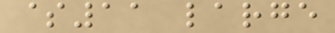$11 large
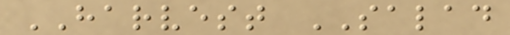HARVEST SALAD
